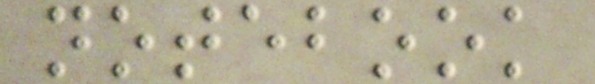notebook
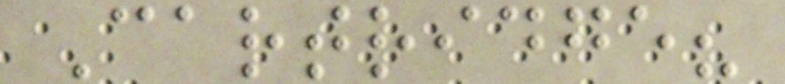Cartridge?
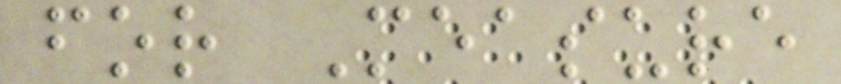for Measure
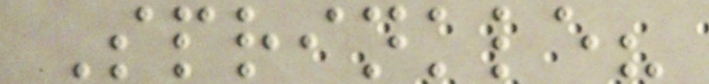Sprinkle?
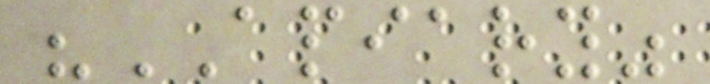"APIARY"
